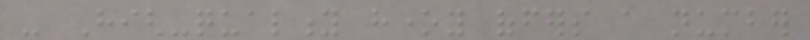- High-quality honey offers a number
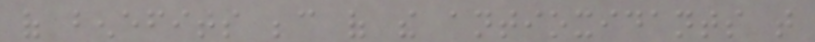of benefits because of the antioxidants that
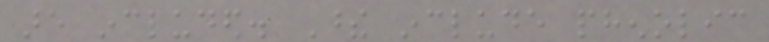are included. These include phenolic
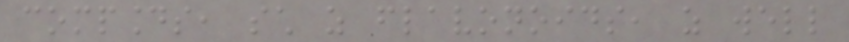compounds, such as flavonoids, as well
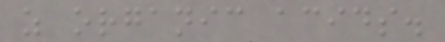as organic acids.
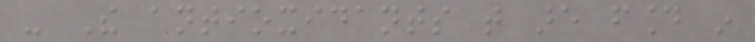- The antioxidants that are found in
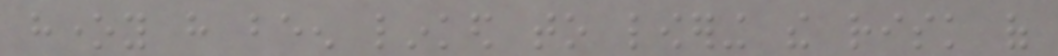honey have been linked to lowering the risk of
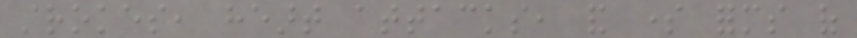strokes, heart attacks, and some forms of
